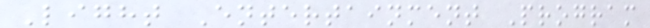Light Entertainment Program
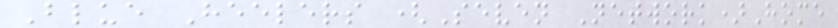Blue Heelers (Seven Network)Home
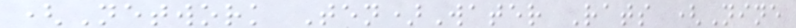(Network Ten)Water Rats (Nine
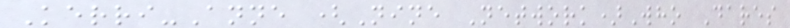Kerri-Anne (Nine Network)Who Dares
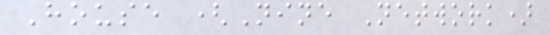House (Nine Network)
